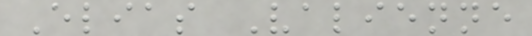Elias Valienne
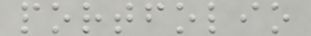portfolio
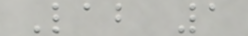Lab 1
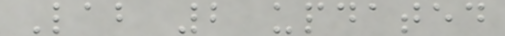Lab 2 updated
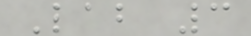Lab 3
